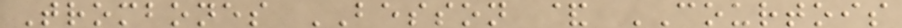Trombones BESSON & COURTOIS
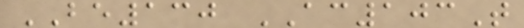BE130 AC103T
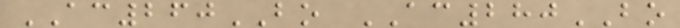AC260BO AC280BO
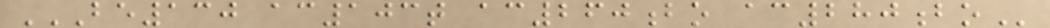BE130 AC103T AC260BO AC280BO
